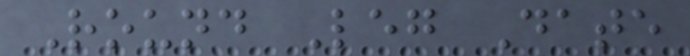Round Leg Date
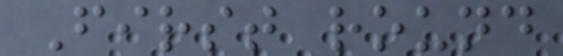First round
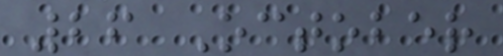26 October
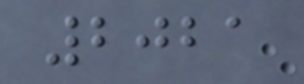2021
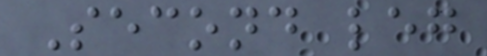Second leg
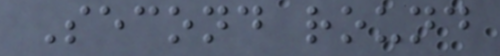Second round
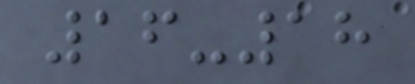16-18
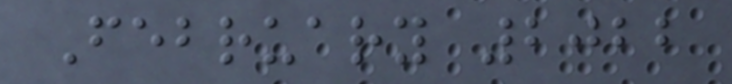February 2022
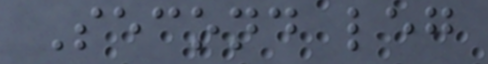Second leg
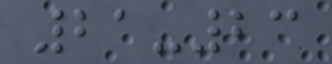21-23
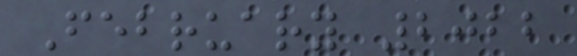February 2022
